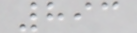893
